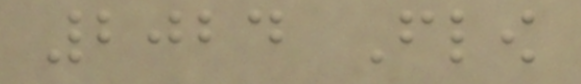2024 Flow
